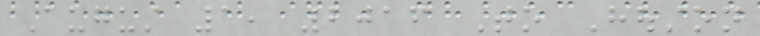August 1, 2016 To Houston
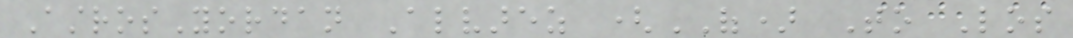AstrosYordan Alvarez (OF) To Los
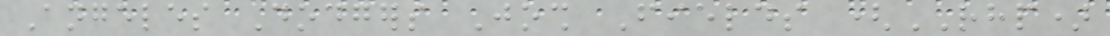Angeles Dodgers Josh Fields (RHP)
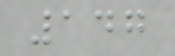147
